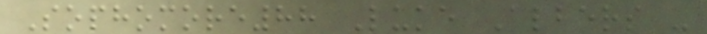Sophomore88 Luke Albers -
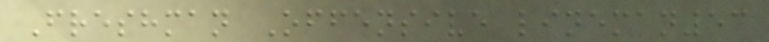Freshman Offensive lineman53
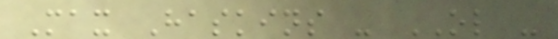Max Haskins - OL -
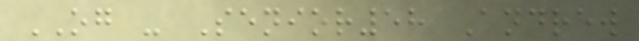OG - Senior58 Andrew
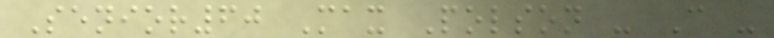Senior60 Max Polson - C -
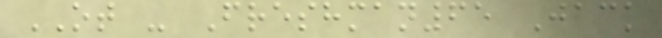OT - Freshman65 Jack
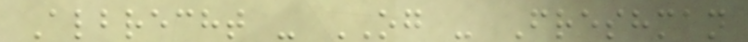Albrecht - OG - Freshman
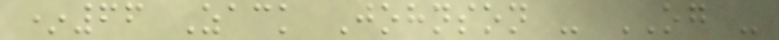*66 Zack Johnson - OG -
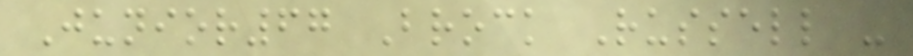Junior67 Brock Russell -
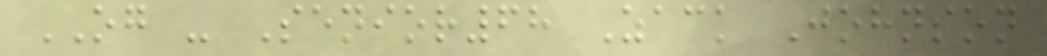OG - Senior68 Zack Johnson
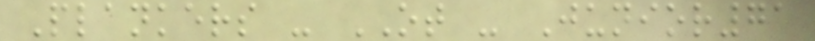Plankers - OT - Junior71
